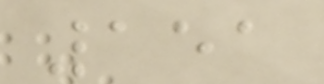151
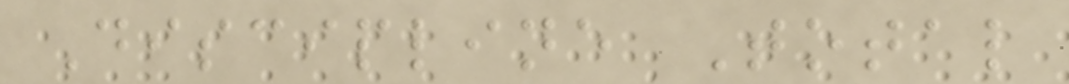Discipline Total
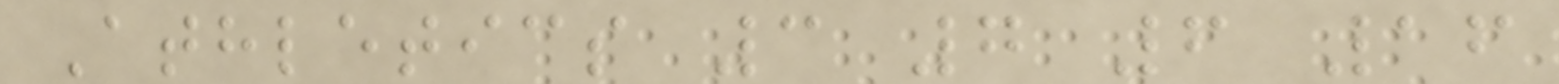Athletics 3 7 6 16
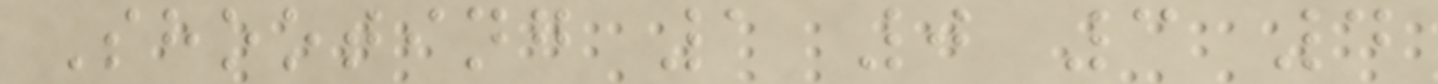Shooting 1 0 3 4
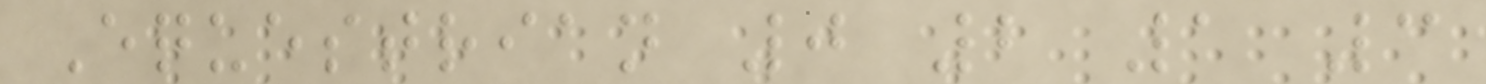Equestrian 0 2 1 3
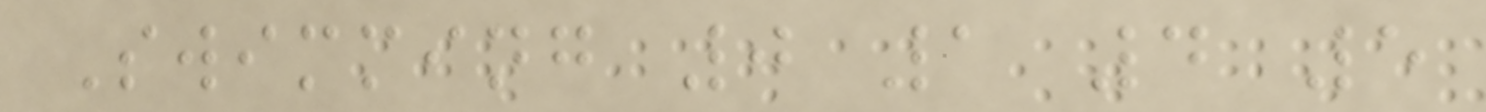Swimming 0 1 4 5
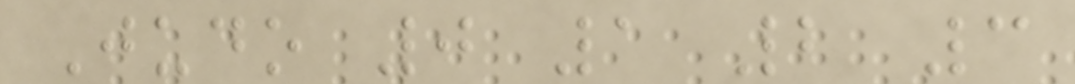Judo 0 1 2 3
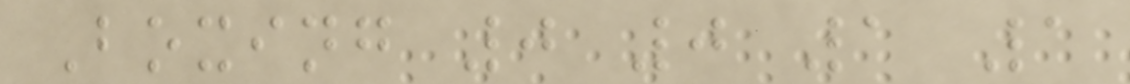Boxing 0 0 1 1
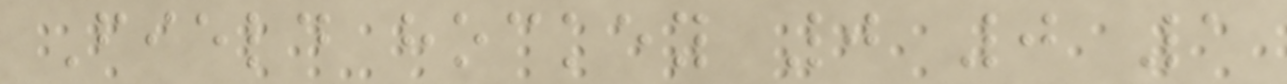Field hockey 0 0 1
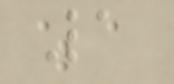1
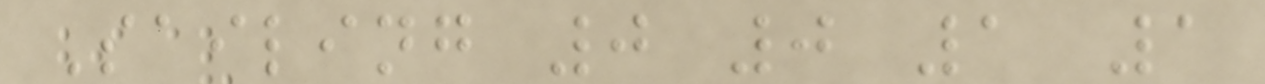Sailing 0 0 1 1
